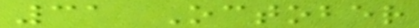31 October
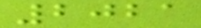2021
